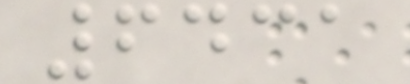6431
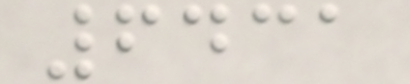6431
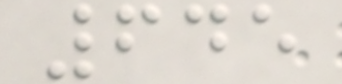645
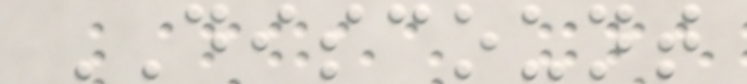DISCOUNT
